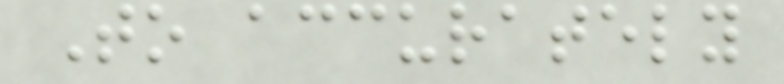To accurately
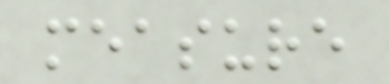measure
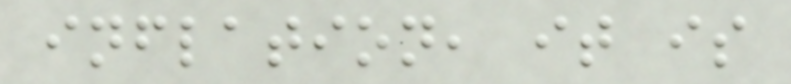inflation, it is
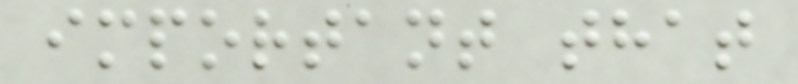important that
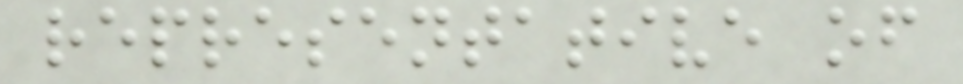representative of
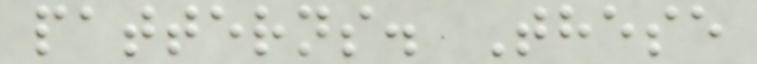patterns. These
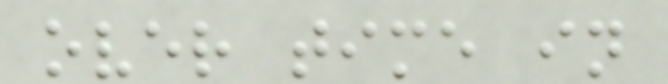over time in
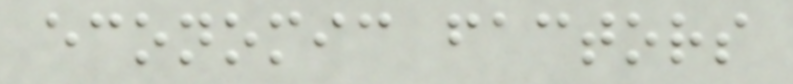economic factors
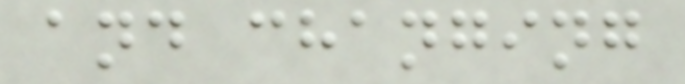and changing
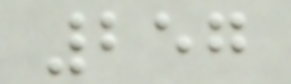257
